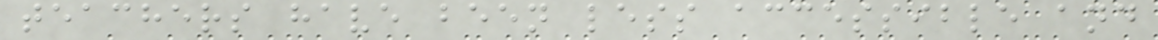teachers have been less accessible and
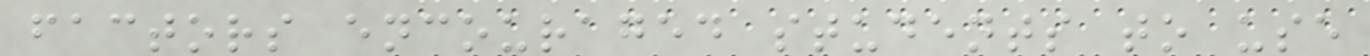factors encouraged students to use
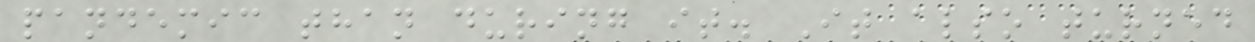pandemic than during it. It also turned
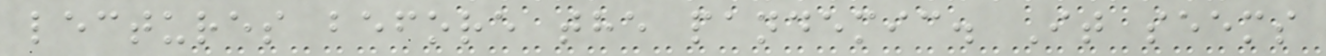lectures before the pandemic. It seems
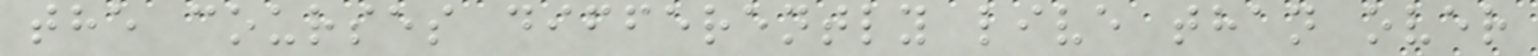the courses differently live than over
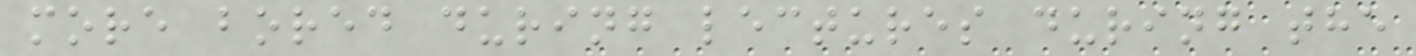more bored during lectures during the
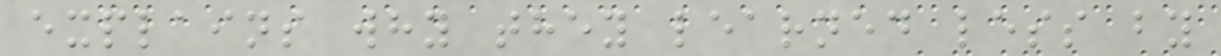explains why they learned less by
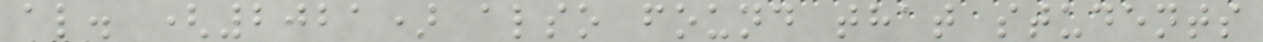al. (2021) also found that students
